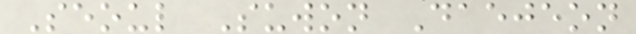Seoul Suwon Daejeon
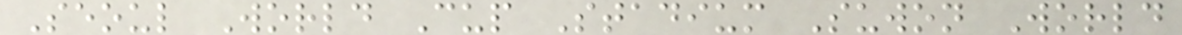Seoul World Cup Stadium Suwon World
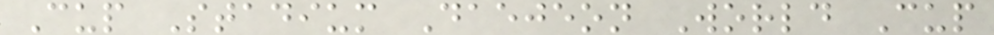Cup Stadium Daejeon World Cup
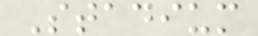Stadium
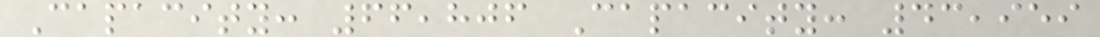Capacity: 66,806 Capacity: 43,959
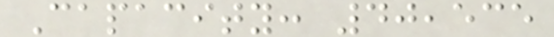Capacity: 40,535
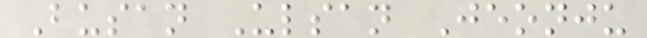Busan Ulsan Jeonju
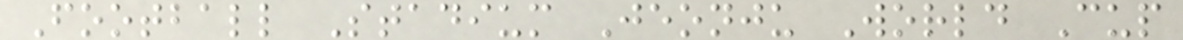Football Stadium Jeonju World Cup
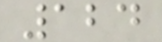124
